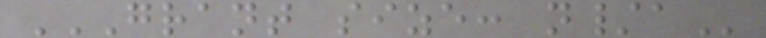GRANT SIZE: N/A
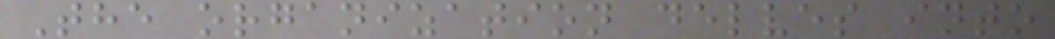The organization delves into
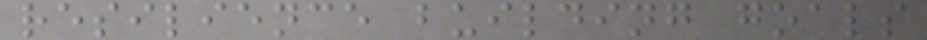resilience building goals
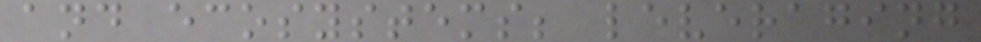and ecosystems; leveraging
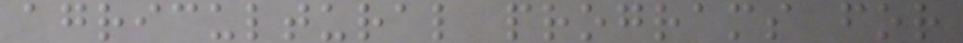agricultural programs for
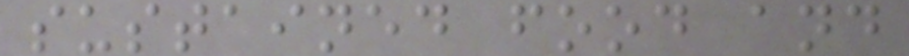sustained food and
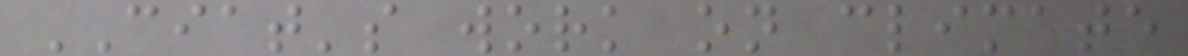CIAT's work on climate
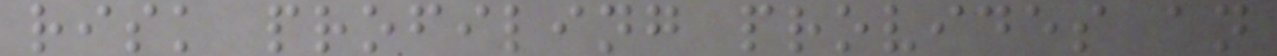risk profiling provides an
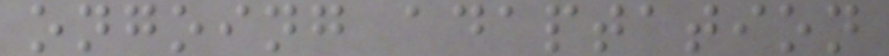ongoing adaptation
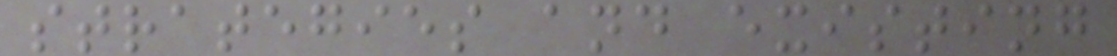strategies and existing
